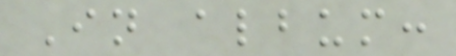In album:
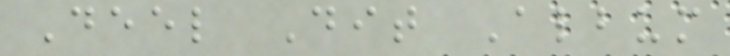Deel Dit Album
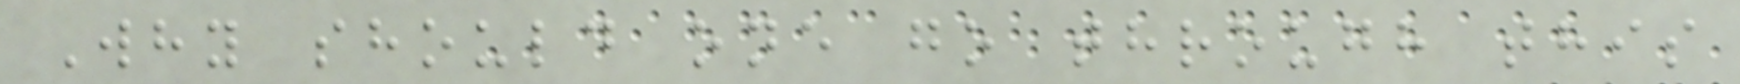Why should one go through this
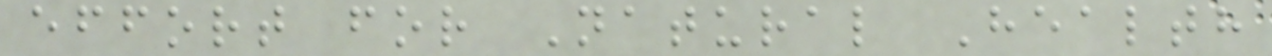effort for Natural Health
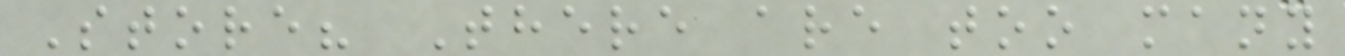Store? There are too many
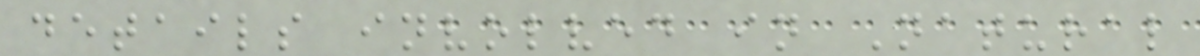details involved in Natural
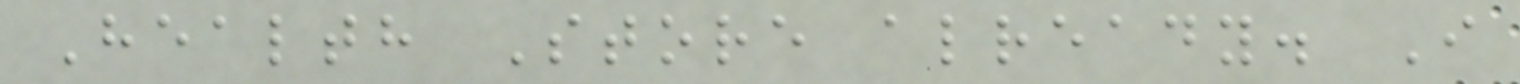Health Store already. I
